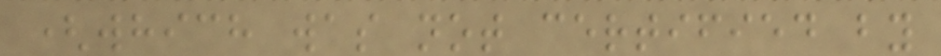(which was not certified by
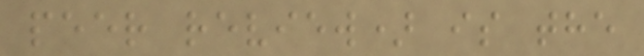peer review) is the
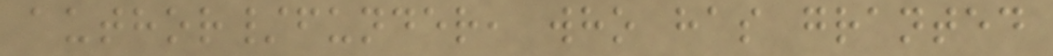author/funder, who has granted
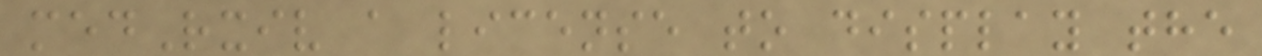medRxiv a license to display the
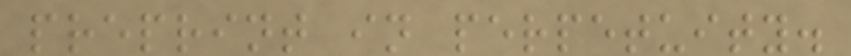preprint in perpetuity.
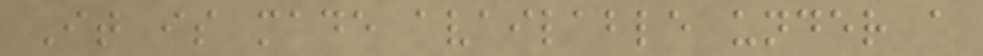It is made available under a
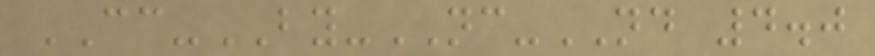CC-BY-NC-ND 4.0
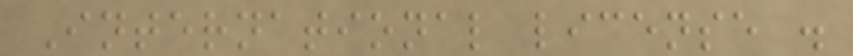International license .
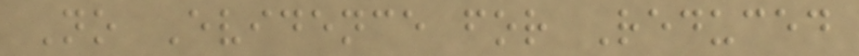No Evidence for Reduced
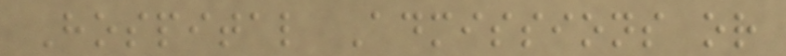Hospital Admissions or
